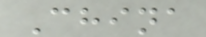China
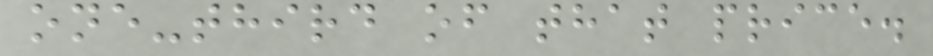one-third of that price.
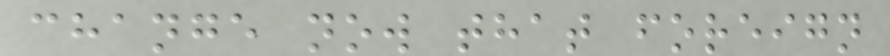change now that foreign
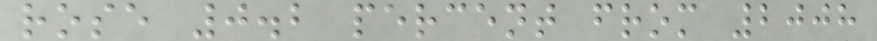rose 0.2 percent from 2008
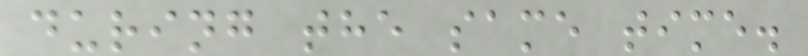during the same time.
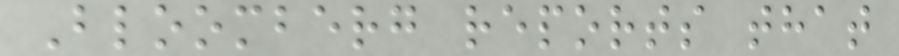Bloomberg reports that
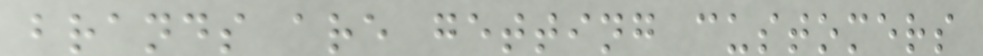brands are getting customers
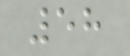58
